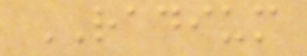RADIUM
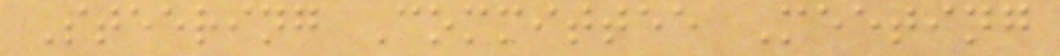Steering Committee Meeting
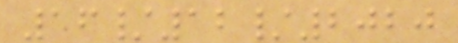16/12/2020
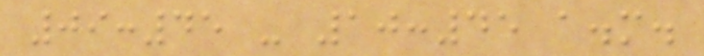09:45 - 10:45 a.m.
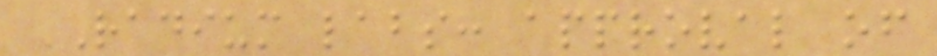RADIUM labs: approval of
